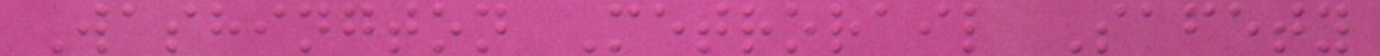Washington Metrorail Safety
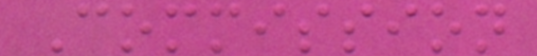Commission
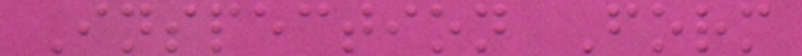Inspection Form
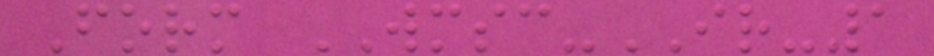Form WMSC-IR-1
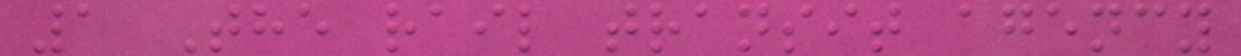1 The rail transit agency
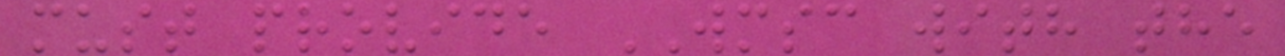must provide WMSC with the
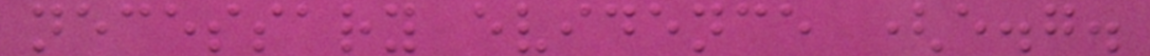necessary evidence (e.g.
